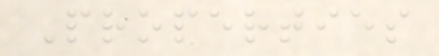Properties
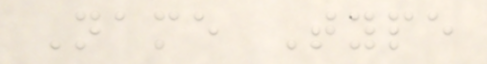Name Type
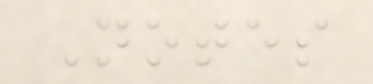Notes
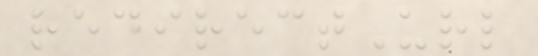redirectUrl
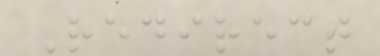Redirect
